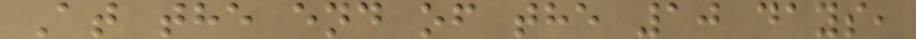At the end of the 10 days,
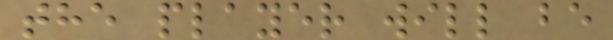the player will be
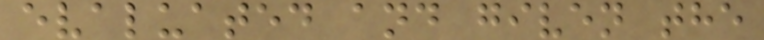evaluated and given the
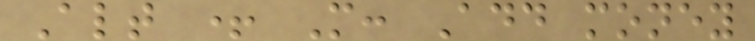Alt + M: Add money
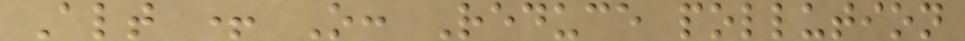Alt + O: Reduce pollution
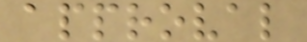approval
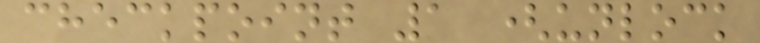checkpoint 1 (unlock
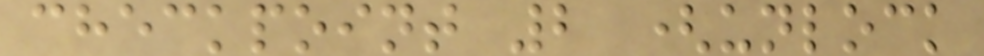checkpoint 2 (unlock
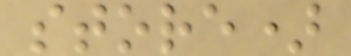store)
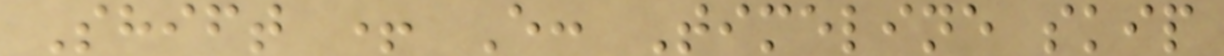Shift + E: Timeline skip
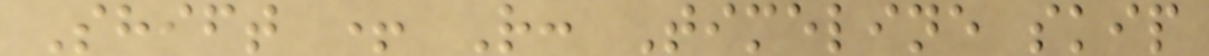Shift + R: Timeline skip
